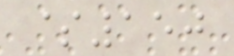$150
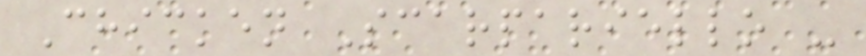Chicken Scarpariello -
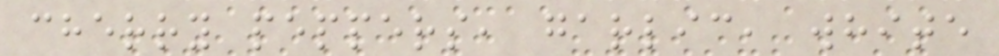cherry peppers, garlic, white
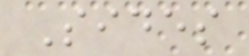Sides
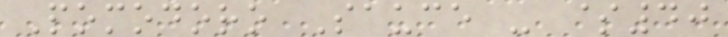Pomodoro Sauce - $40
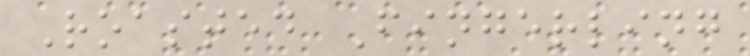Roasted Fingerling
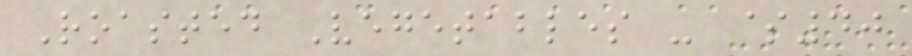Roasted Vegetables - $40
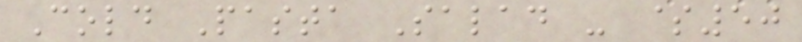Cold Pasta Salad - $50
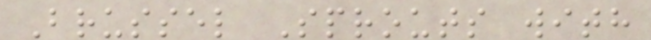Brussel Sprouts with
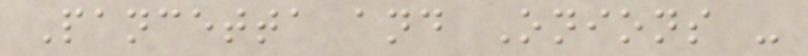Pancetta and Onions -
